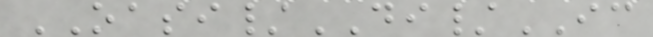OASI/DI/IC
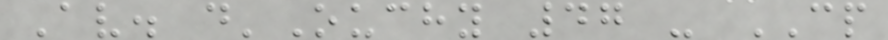Av. d'Ouchy 47 - CP
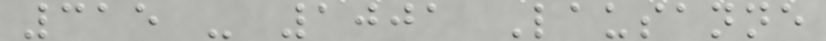315 - 1001 Lausanne
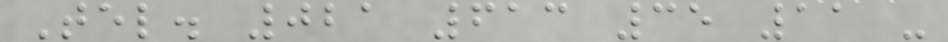Tel. 021 613 35 11 -
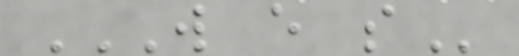W E S
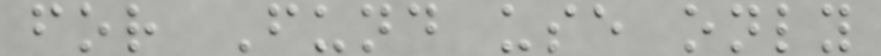for Fund use only
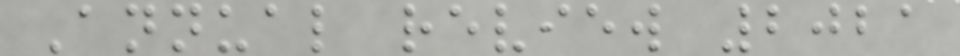Annual review 2021
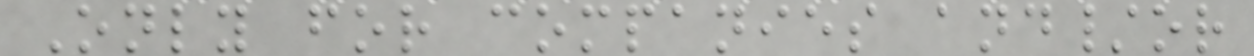Only for companies and/or
